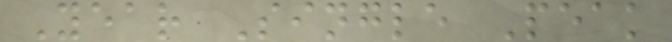Year Single Peak
